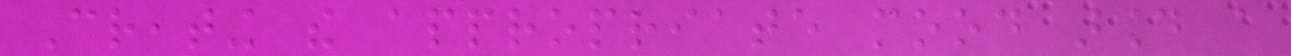Creating the appropriate mood around a
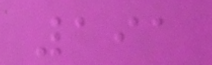191
